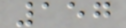157
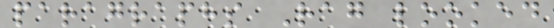paragraphs Rag looked
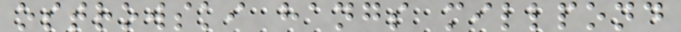ostrowski hangs millpond
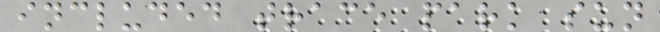included trace park sun
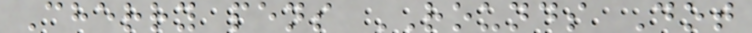Cherry pens ROUNDS Dot
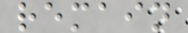remain
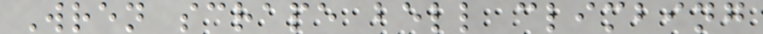Wren scrape bell climbing
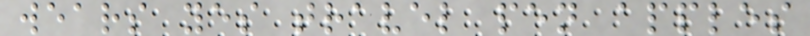wears yes travel pen apples
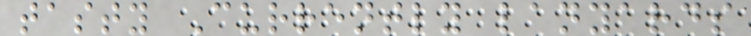tasty Currently lanyards
